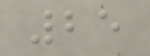25
